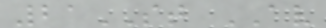21ST AV
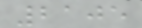2105
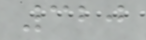320
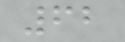62
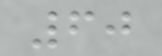60
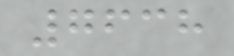7638
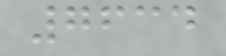7634
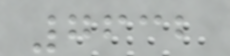7632
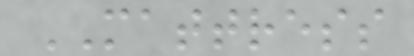MATTRESS
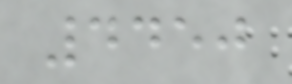4450
